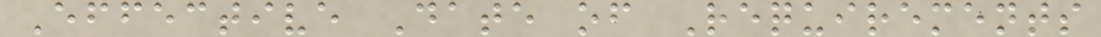Effective Date of Requirements
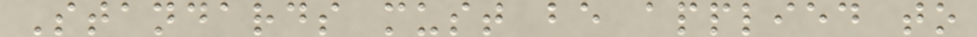Standards must be applied to
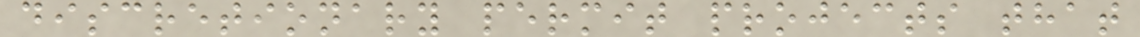discretionary permit projects that
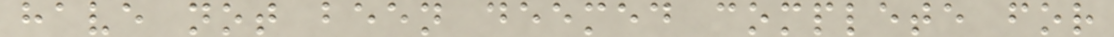have not been deemed complete for
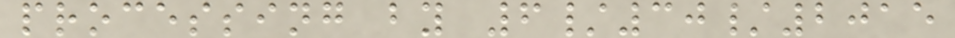processing by 6/30/2015
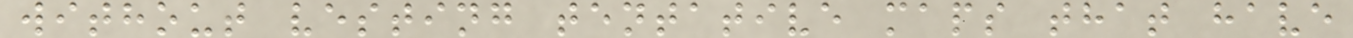without vesting tentative maps that have
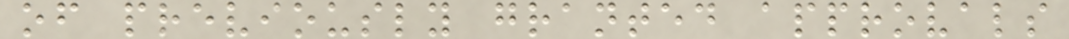of previously granted approvals
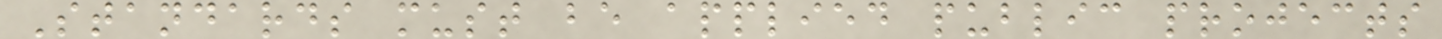Standards must be applied public projects
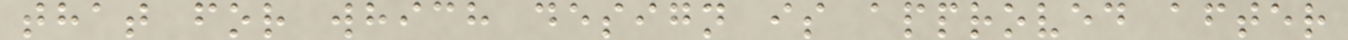that for which design is approved after
